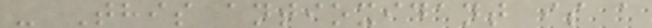- This antioxidant is a
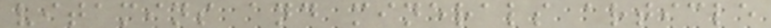vitamins and minerals article
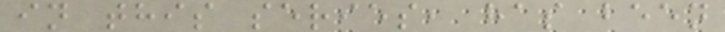in this series, has been
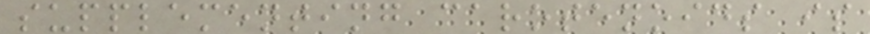supplementing carotenoids is
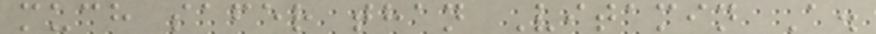much safer than Vitamin A.
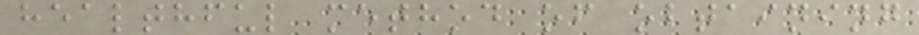healthful method of obtaining
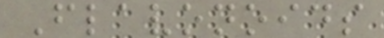Flavonoids
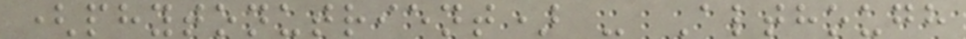(phytonutrient) - Although
